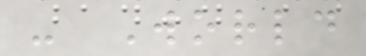- World
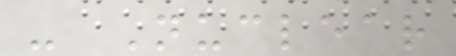- Nuclear
